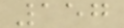157
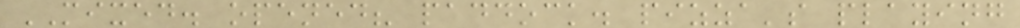MIXED. opened? paddock. pizza's playing
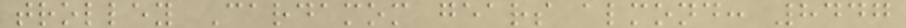trolley Cardamom gears almond: 8447
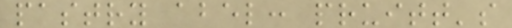pastry abel: pruitt's
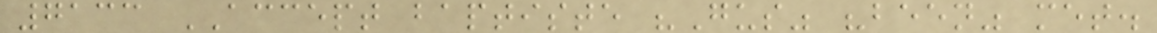7133 ACCEPT baptiste "Gus" "been" met.
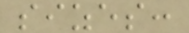sizes:
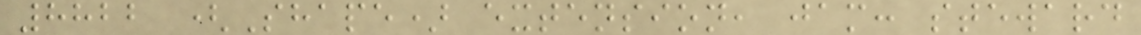8822 (Shape) extension, jam: steward
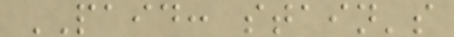PAID: stain's
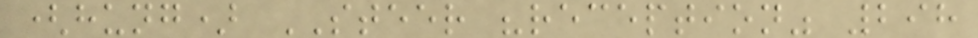(hung) STEER "reception" 298
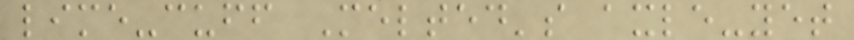lime-cuff Melted's axle-yet
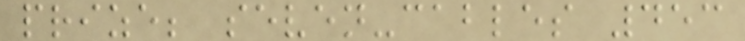prize; seven-cables 453
